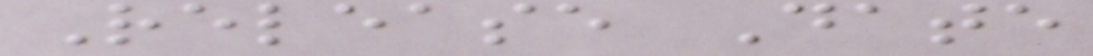Release Date
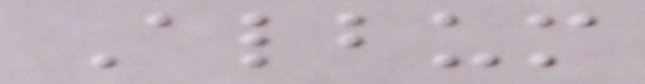Album
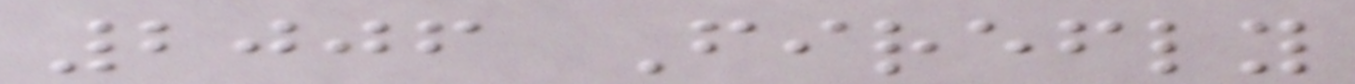2006 Firefly
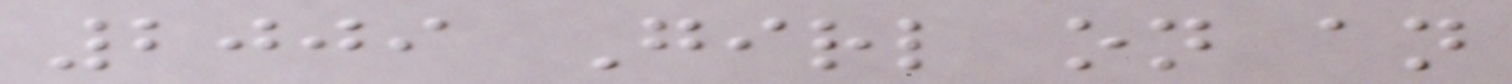2009 Girl on an
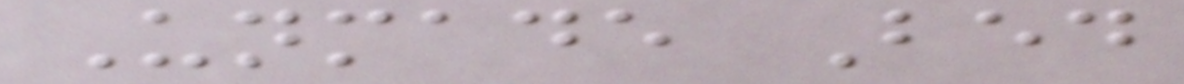Unmade Bed
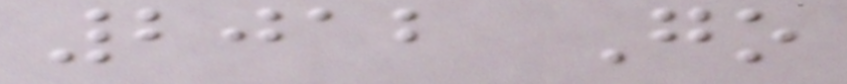2012 Go
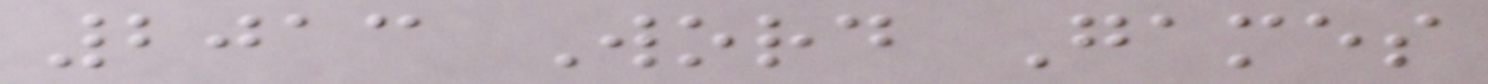2013 Word Games
